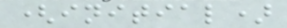(initial)
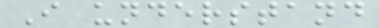I understand
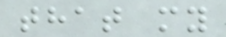that my
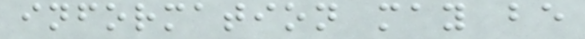information may be
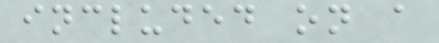included on a
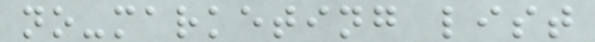no-marketing list
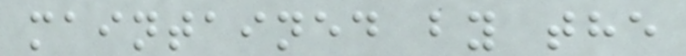maintained by the
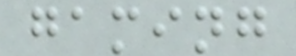gaming
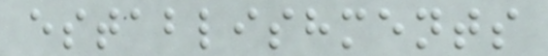establishments
